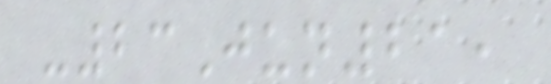-23Jun21,
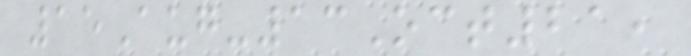15Aug-13Oct21,
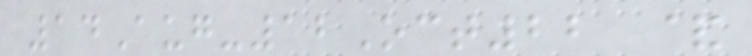14Aug-12Oct22 &
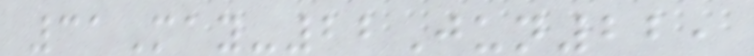31May-22Jun22,
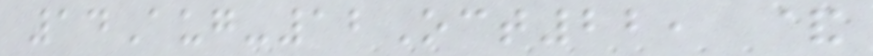14Aug-12Oct22, &
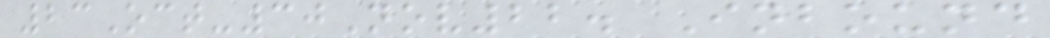23Oct-30Nov22. Inbound
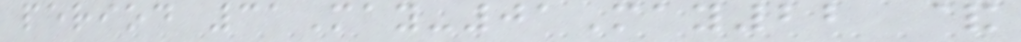period 31May-01May22 &
